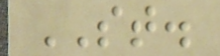ST.
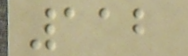112
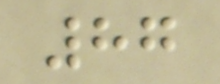87
